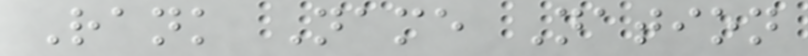Rank Name Nation
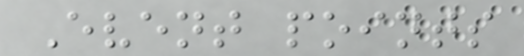Event points
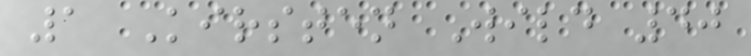1 Kirsten Wild 40
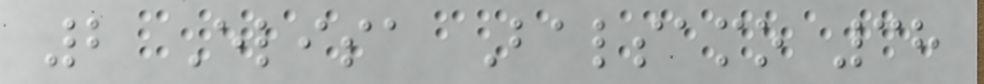2 Elisa Balsamo 38
